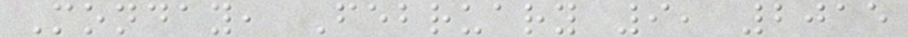Monday, February 9, 2015
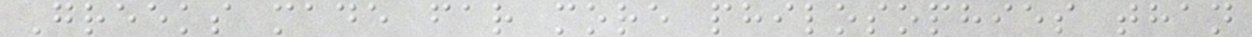Greeks made far more philosophies than
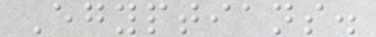Egyptians.
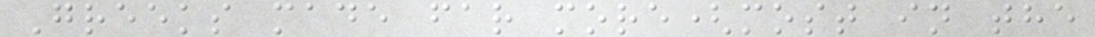Greeks made far more(most in the
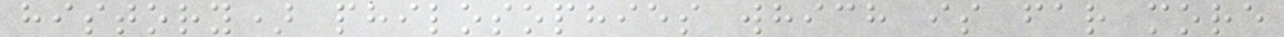history) philosophies which is far more
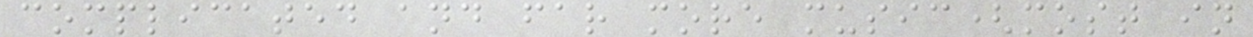complicated and far more music(most in
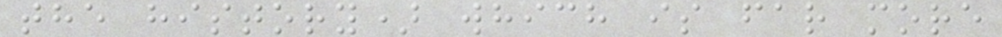the history) which is far more
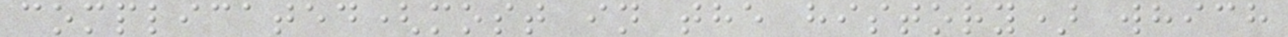complicated(most in the history) which
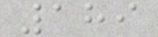189
